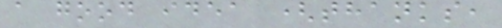a good idea (thanks,
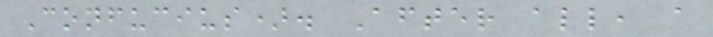Confucius). After all, a
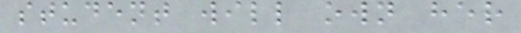student will own her
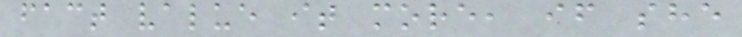fact value it more, if she
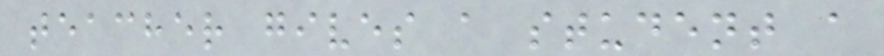teacher gives a student a
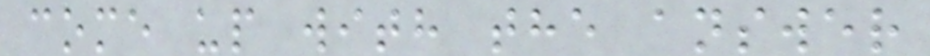come up with the answer
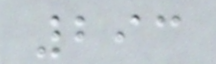293
